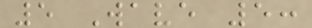5 Wave 5:
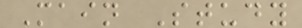Main Study
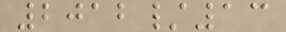2012/13
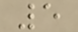5
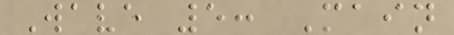Wave 5: Main
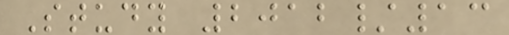Study 2012/13
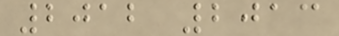2012 2013
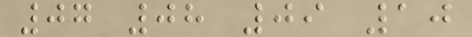07 08 09 10
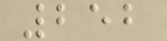252
